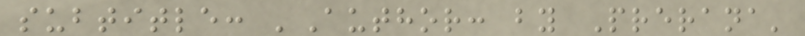subtitle: 'Author: by Prerana'
